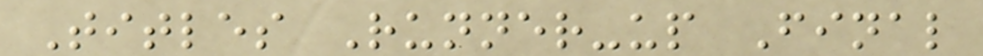Titles Runner-up Final
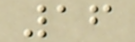16
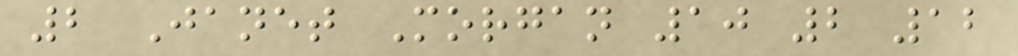2 Janet Morgan 10 2 12
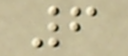6
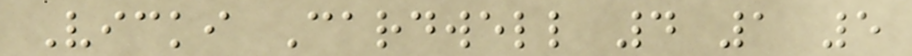Vicki Cardwell 4 1 5
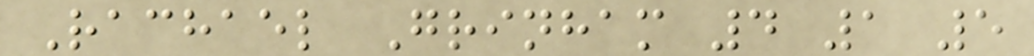Rachael Grinham 4 1 5
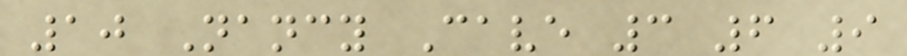10 Nancy Cave 3 6 9
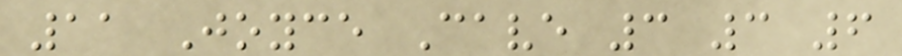11 Joyce Cave 3 3 6
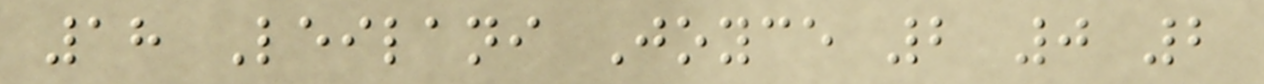18 Leilani Joyce 2 0 2
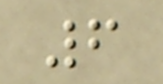6
